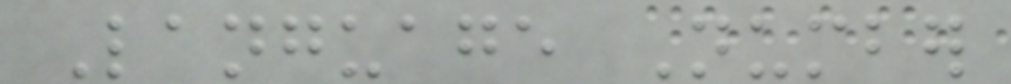Language Number
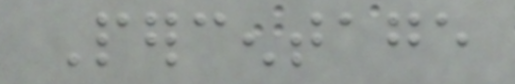Percentage
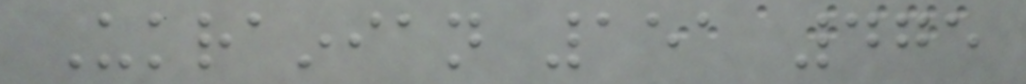Ukrainian 151 475
